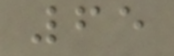65
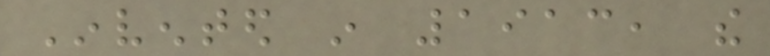Invented in 1913, the
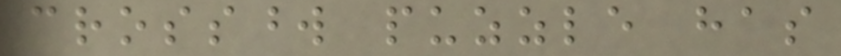crossword puzzle has
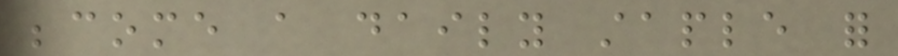become a daily staple for
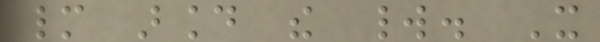many around the world. It
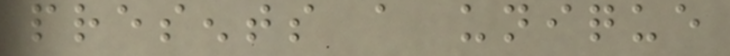presents a unique
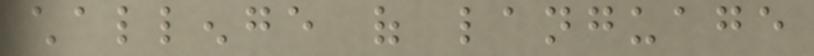challenge of language
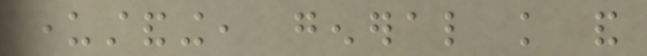understanding, general knowledge and
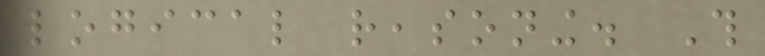logical reasoning. This
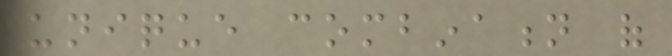unique combination of
